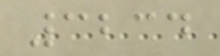3234
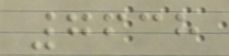7638
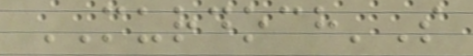MURDOCH'S
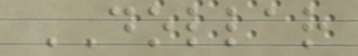DOLLAR
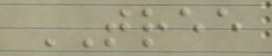TREE
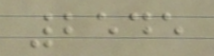2545
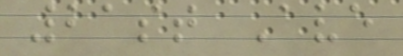21st Ave
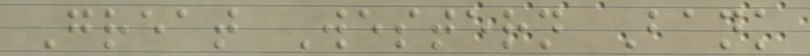Great Western Bank
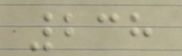238
